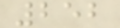252
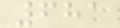681
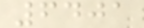6401
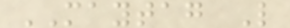MAYTAG L
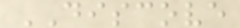DISCOVE
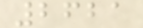2621
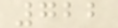722
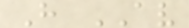H AV
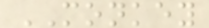MONKEY
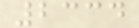2334
